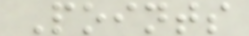Points
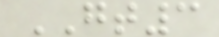GT3
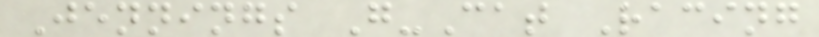Jennings G-Cat Racing
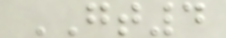GT4
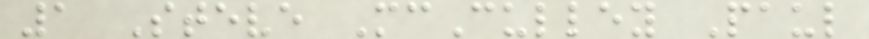1 Steve McCulley Paul
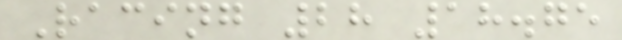Racing 28 18.75
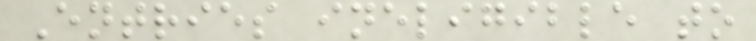Entries ineligible to
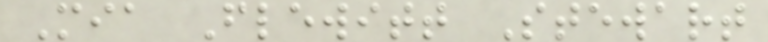Mia Flewitt Stewart
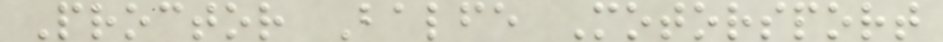Proctor Balfe Motorsport
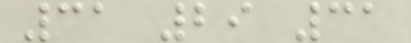31 29 31
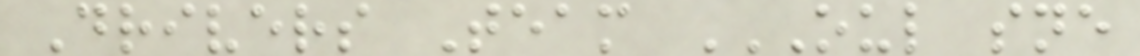Drivers Team OUL SNE
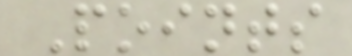Points
